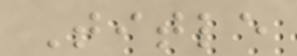Title
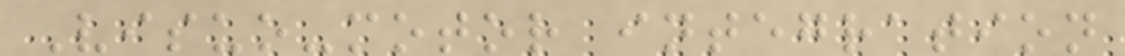Visuo-motor integration
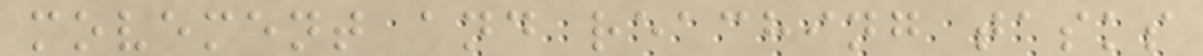movement and reaching tasks
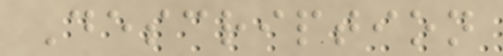Description
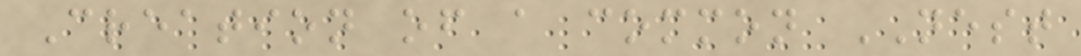Creation of a common NEST
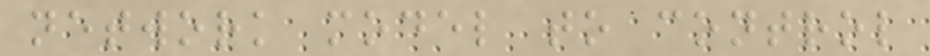network model to control
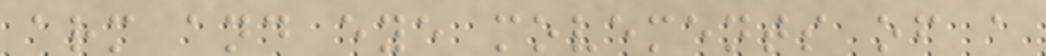arm and eye movements of a
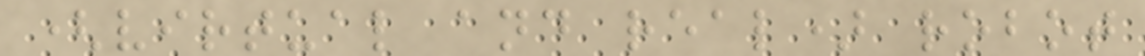(virtual and real) robot
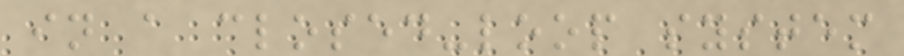in a closed-loop system
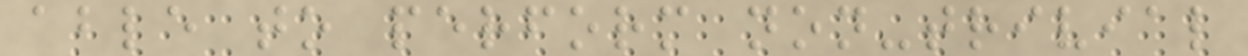able to perform non-trivial
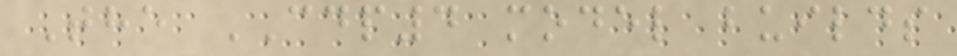The CDP4 model builds
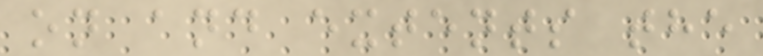on and extents the
